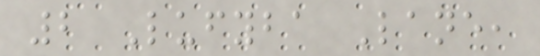2 Lufyba Lane,
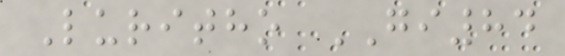Luritho GI84
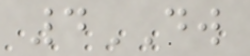4DW
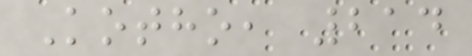Kotho, 214
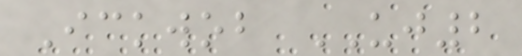Ickwob UJ2
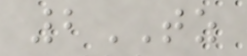2TZ
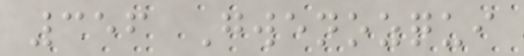356 Gwenozqui
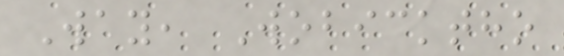Way, Wobicktho
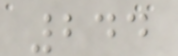244
